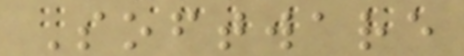Software
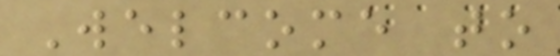Welcome to
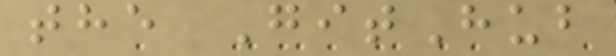the GitHub
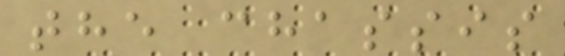the chassis
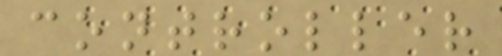controller
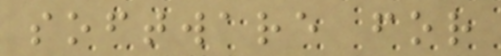software for
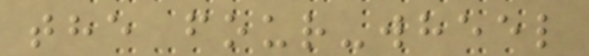the four-wheel
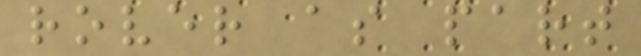rover as part
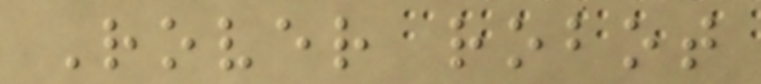Rover robot
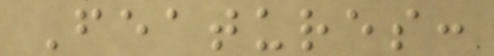Features:
